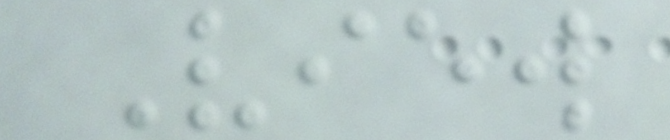View
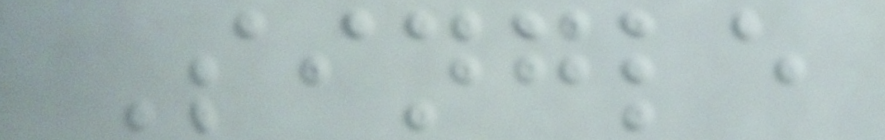Single
